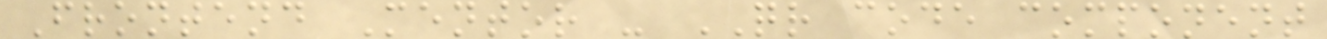Frontend Mentor - QR code component
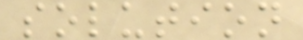solution
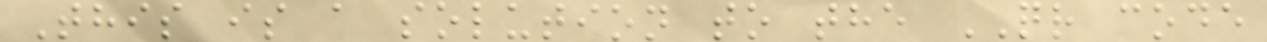This is a solution to the QR code
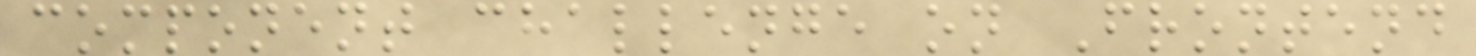component challenge on Frontend
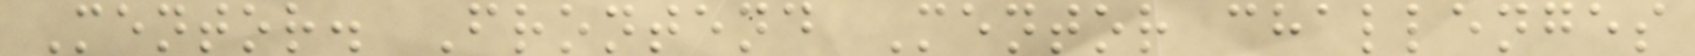Mentor. Frontend Mentor challenges
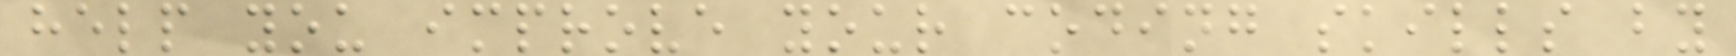help you improve your coding skills by
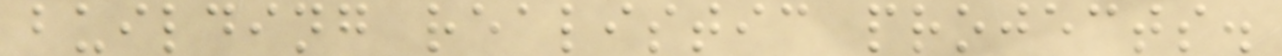building realistic projects.
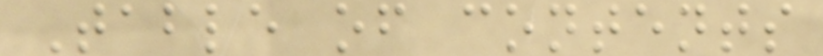Table of contents
